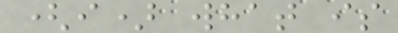(i) what is
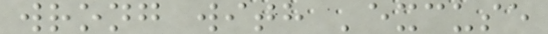wrong with 'excuse
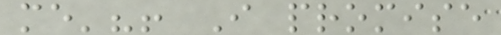me'?! I promise
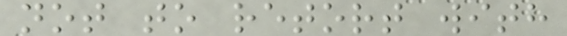not to retort with
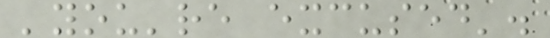'you're excused'.
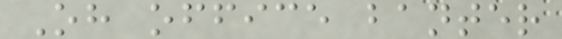Oh office banter
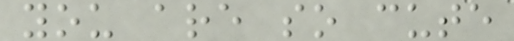you are so cute
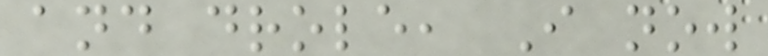and drole, I now
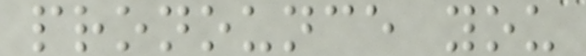pronounce you
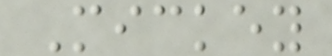Mickey
